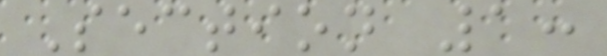Section 1:
